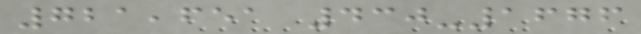721,651 430-1676
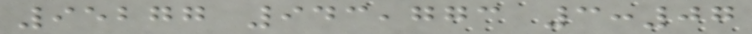95277 943,773 3:07
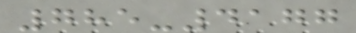785-4177
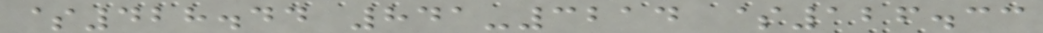$428.44 841-3214 $126.33
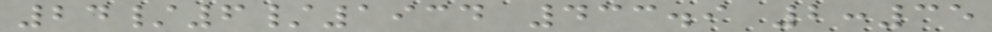24/6/1934 433.9 2:35
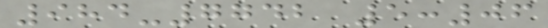984-7742 5:06
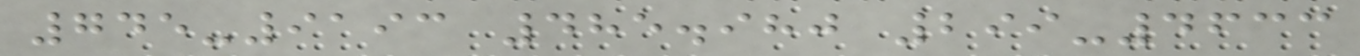745-9193 485.980 299-4633
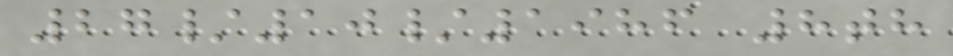27/10/1986 8th
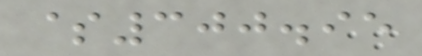$300.95
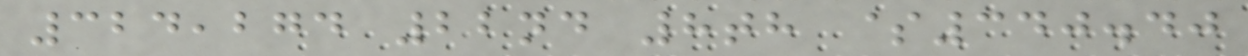324,274 22nd 8th $340.40
